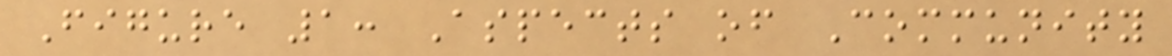Figure 1: Aspects of Community
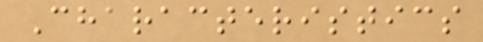Characteristics
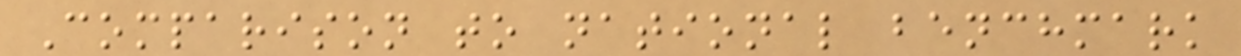Comparison to national benchmark
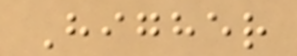Higher
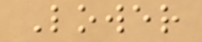Lower
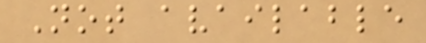Not available
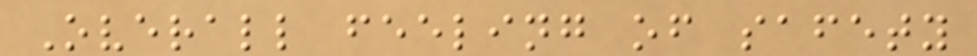Overall feeling of safety
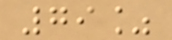79%
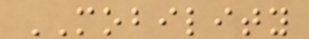MOBILITY
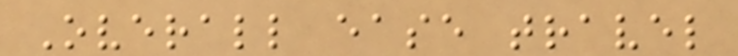Overall ease travel
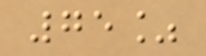75%
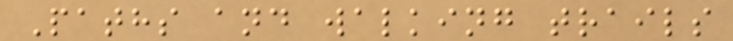Paths and walking trails
